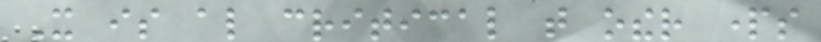It is also critical that other parts
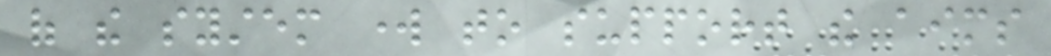of the system work to support the aims
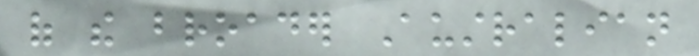of the broader Australian
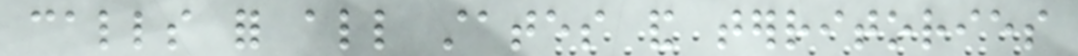calls for all states and territories
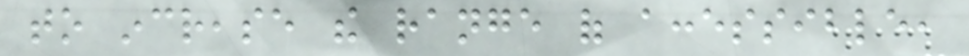to increase the range of accessible,
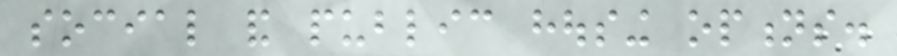social and public housing options.
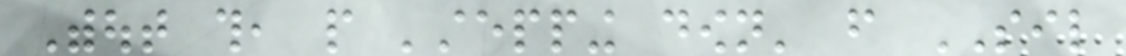Without this, people 'stepping down' from SIL
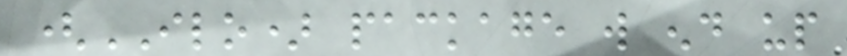(ILO) package will end up
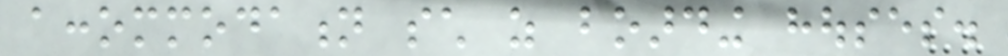accommodation such as boarding houses.
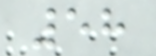58
